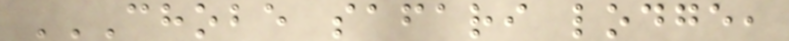CHOBE SAFARI LODGE,
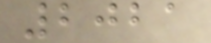2021
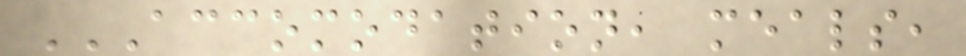ACCOMODATION, MEALS,
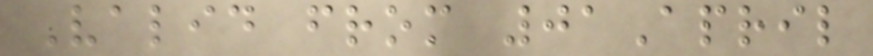Valid from 01April
